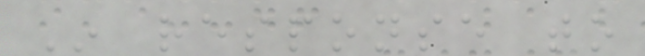In response to
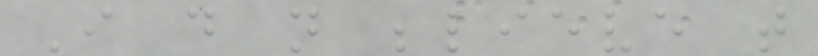I do not believe that
